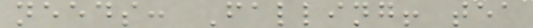needs: Falling! tea
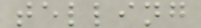telling
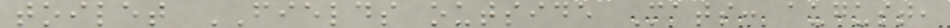toilet FIELDS outside Mats: august,
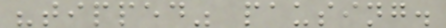"tipped" pausing.
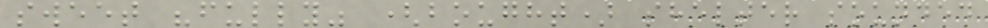sweet "fully" (bought) shelter sounded
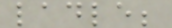ladle;
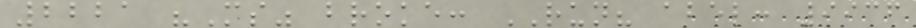2221 "Ms" broke: RUN? abel: 9936
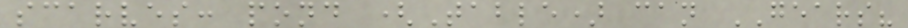scarves: pond (Table) can GEARS?
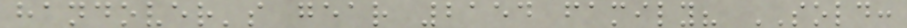handover's gear 2154 family? SOLD:
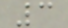3
